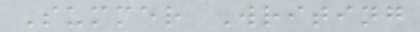Summer Writing
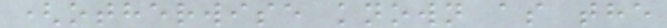(otherwise known as the
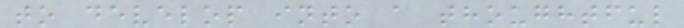to develop into a thoughtful
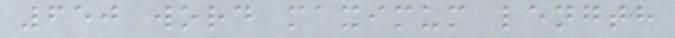650 word maximum length
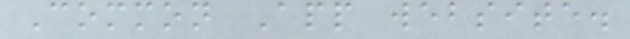Common App website.
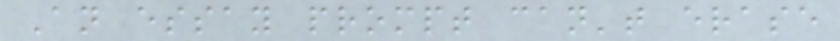An essay prompt can't erase
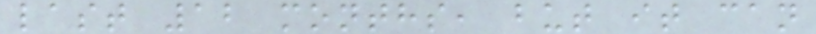last 12 months, but it can
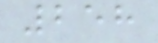258
